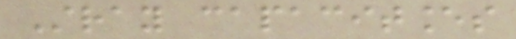Stray capacitances
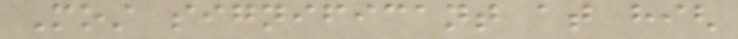Most significant at high
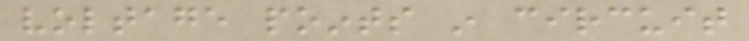voltage points in circuit
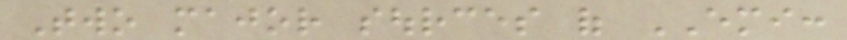Two major sources of EMI:
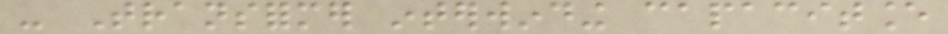- Transformer interwinding capacitance
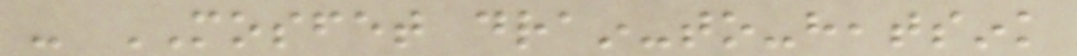- MOSFET drain-to-heatsink
